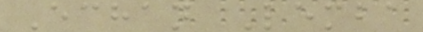Echan Lemba
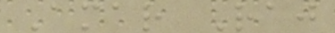Amar Raj
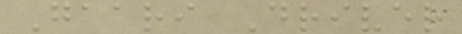Gaari Driver
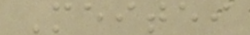Meitei
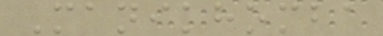Manikhomba
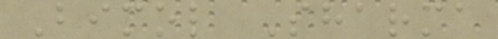Bimol Sharma
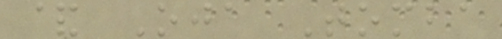& Oja Tomba
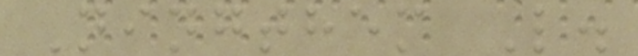Ningthem L.
